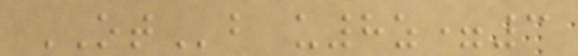OTb u8z=3
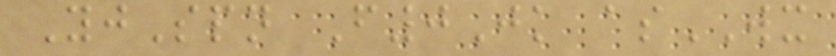YjSpn F0Jk asWX
